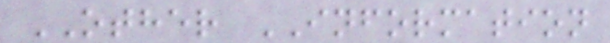OTHER INFORMATION
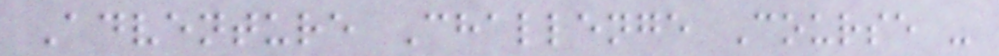Adventure Challenge Course -
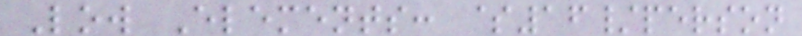Low Elements: $16/person
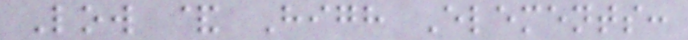Low & High Elements:
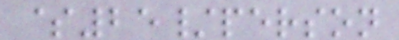$25/person
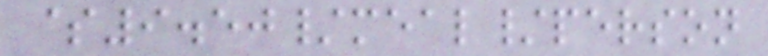$9.50/meal/person
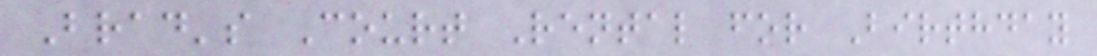Brad's Court Rental for Birthday
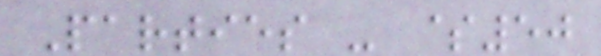Parties - $50
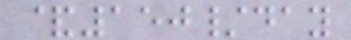&150/day
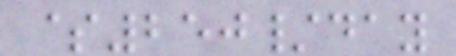$250/day
